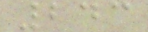243
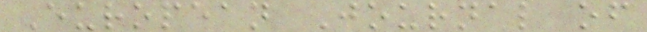European Journal of
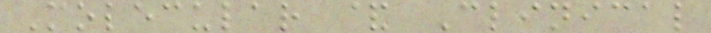Molecular & Clinical
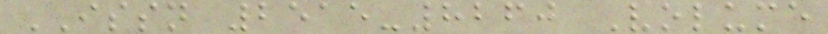ISSN 2515-8260 Volume
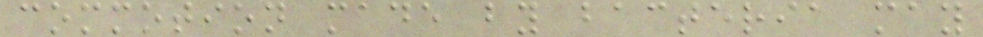commotion made by bacteria may
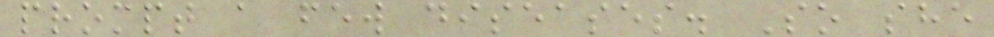prompt a few diseases. So she
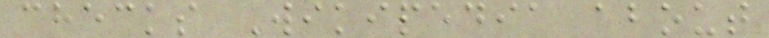checks Wikipedia about
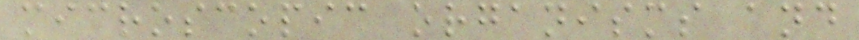microscopic organisms and
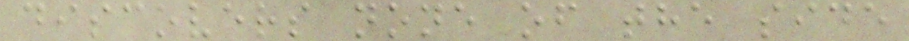discovers none of the side
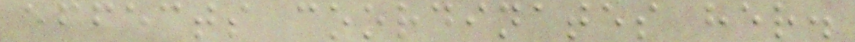effects coordinates her.
